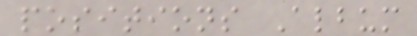positions Album
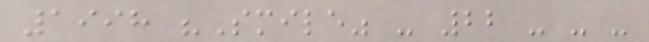1998 "Smile" - 22 - - -
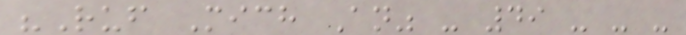"Ruf Mich An" - 49 - - -
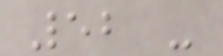52 -
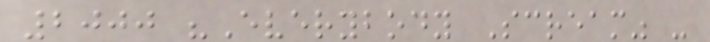2000 "Everybody Scream" -
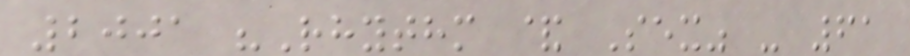2001 "Rhythm & Sex" - 61
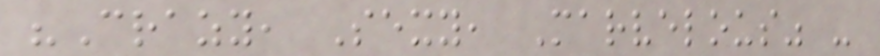"Crazy, Sexy, Marvelous" -
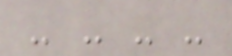- - - -
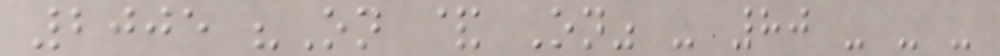2005 "On & On" - 80 - - -
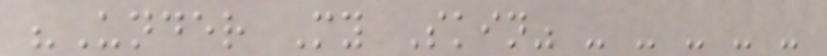"Under My Skin" - - - - -
